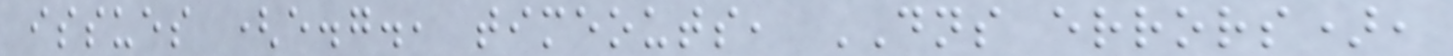issues (e.g., timeouts, DNS errors),
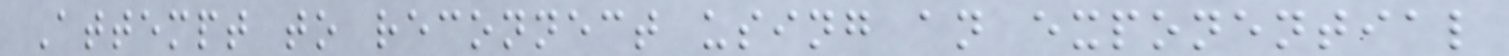Attempt to reconnect using an exponential
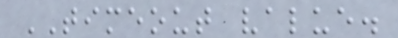TIMEOUT value.
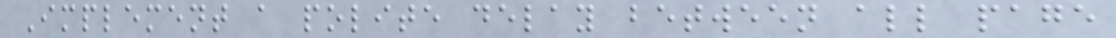Implement a polite delay between all page
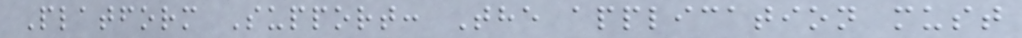Platform Support: The application must
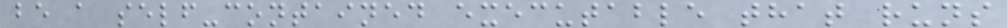be a self-contained executable that runs
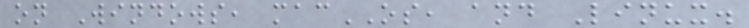on Windows, macOS, and Linux.
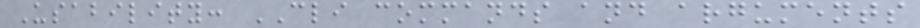Usability: CLI commands and arguments
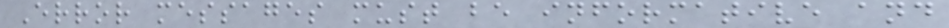Error messages must be informative and
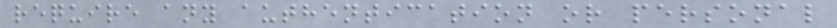require any authentication or personal
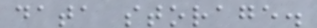data storage.
